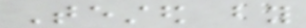Tested by
